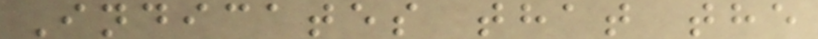Indicates that the
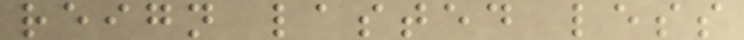reign lasted less
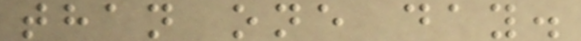than one day.
